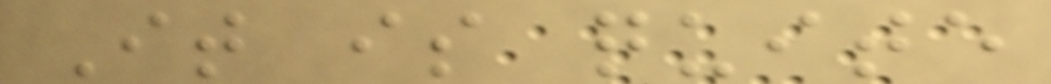It is quite
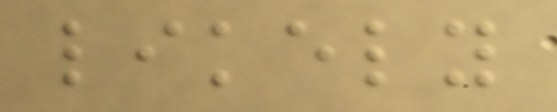likely
